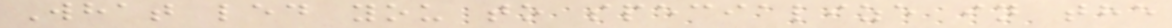What led you to specialize in the
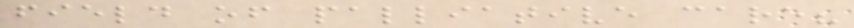field of palliative care?
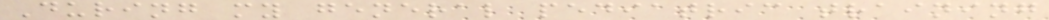During my general pediatric training
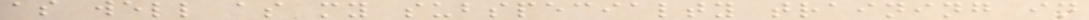as well as my subspecialty training in
